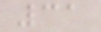31
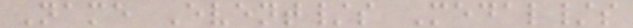Name Event/s Medal/s
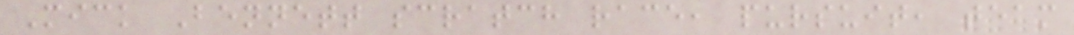Mick Bennett scratch race, pursuit, team
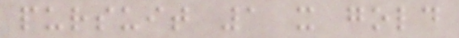pursuit 1 x gold
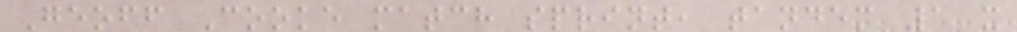Geoff Cooke match sprint, tandem 1 x
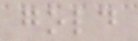gold
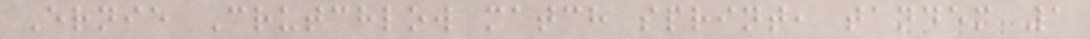Ernie Crutchlow match sprint, tandem 1
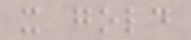x gold
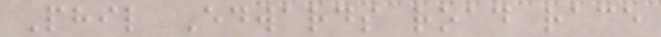Phil Edwards road race
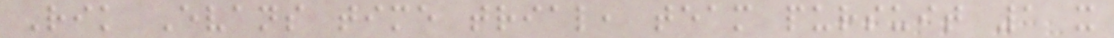Rik Evans time trial, team pursuit 1 x
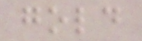gold
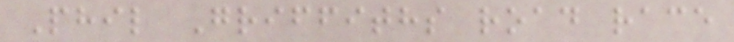Phil Griffiths road race
